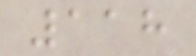118
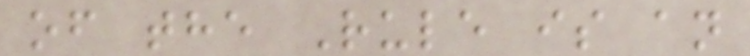of the Rule is an
